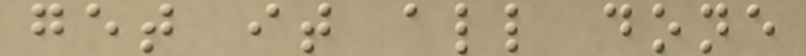get it all done
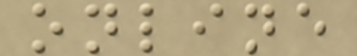online
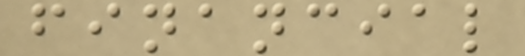financial
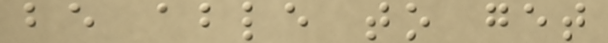be able to get
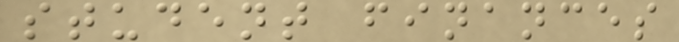student finances
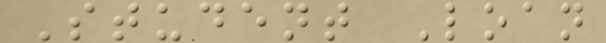Student Loan
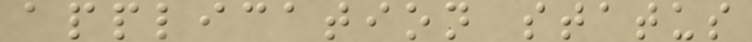application status
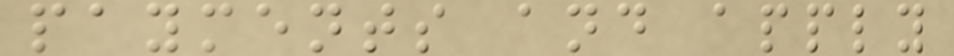payments and apply
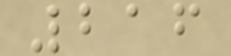216
